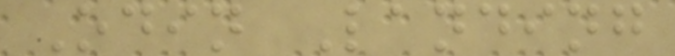Odin Landing
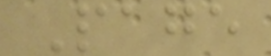Page
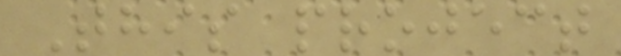This project
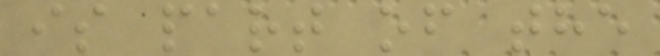is part of the
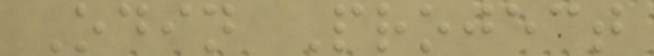Odin Project
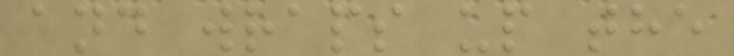and wraps up the
